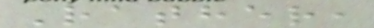Rather,
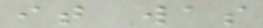it was
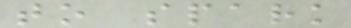to spark
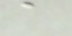a
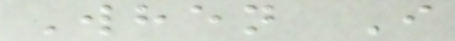When I
